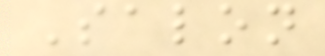Salon
